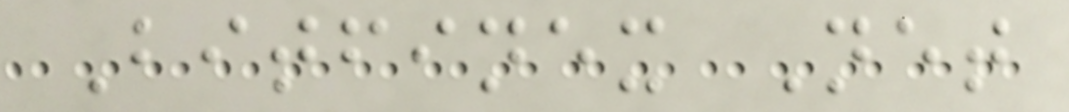Bitfinex Net
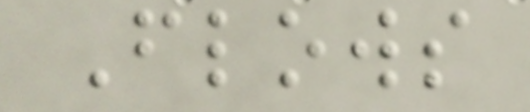Flows
